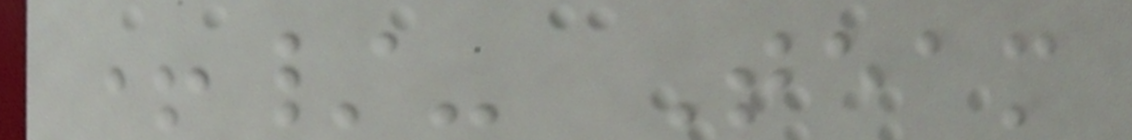+/- Team
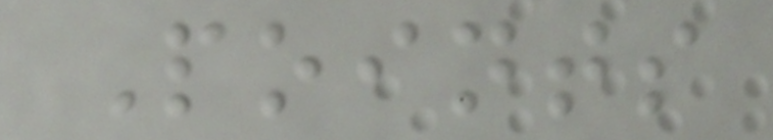Points
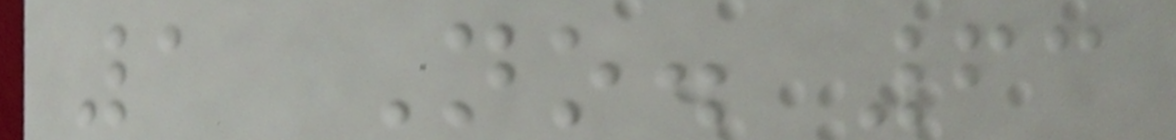1 No. 63
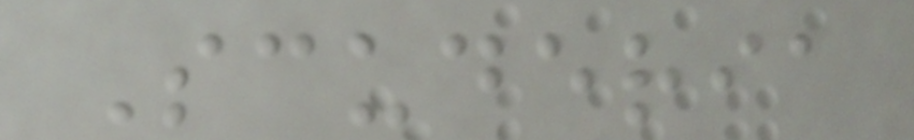Scuderia
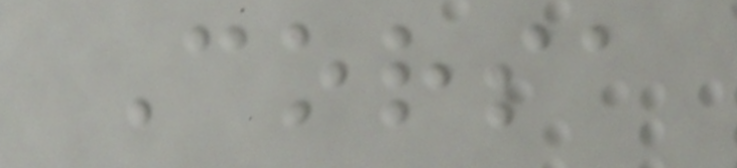Corsa
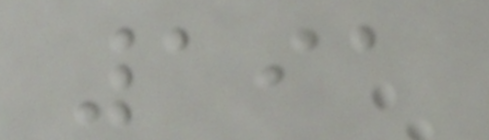191
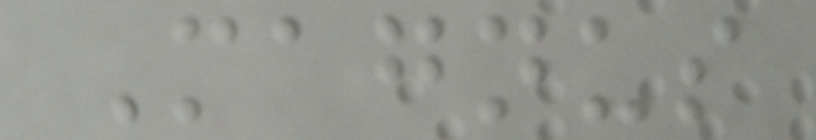Magnus
